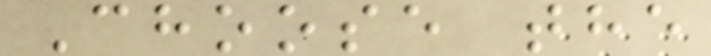Choose the
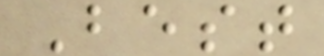Best
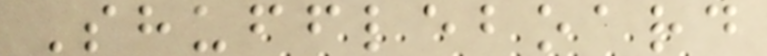Shuffleboard
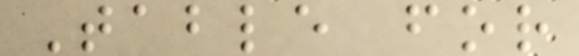Table for
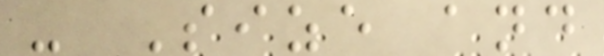- Size and
